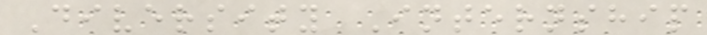Diversity Internship
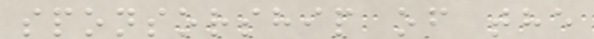sponsorship of the
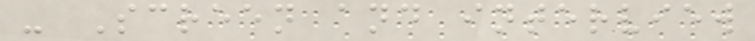- Screen and interview
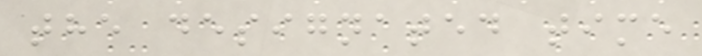the designated time
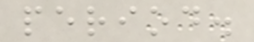period.
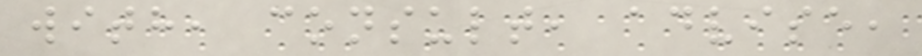with, consult, advise,
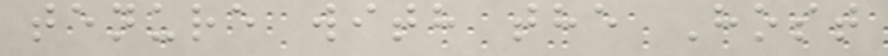tenure with the Host
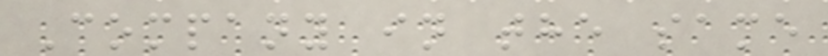Company in the same
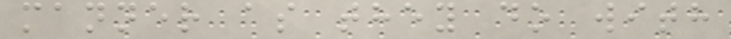manner as they do with
